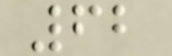62
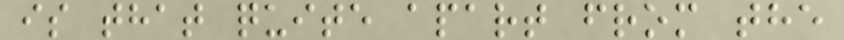is that quite apart from the
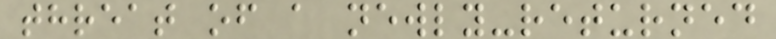threat of a newly-returned
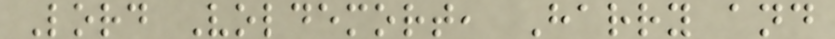Lord Voldemort, Harry and
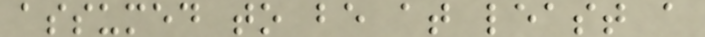assumed to be at least a
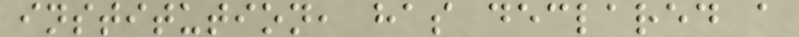institution, has declared a
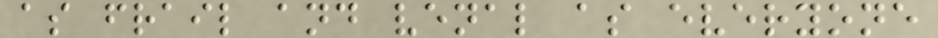as frail and venal as everyone
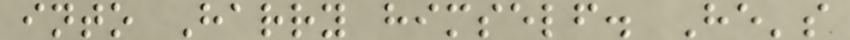into Harry himself. He's
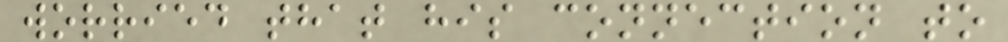worried that his connection to
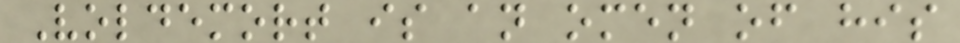Voldemort is an omen of his
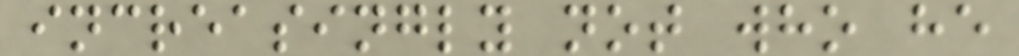increasingly not who he
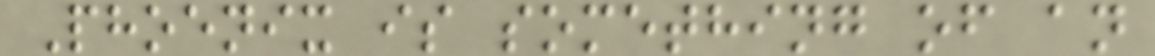Phoenix is something of an
